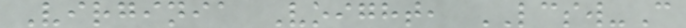Virginia Voight, LCSW-C
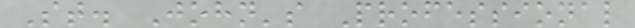St. John's Professional
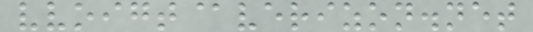vvoigt@verizon.net
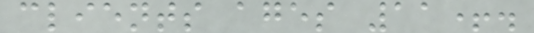clients ages 11+.
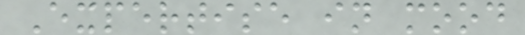Expertise in mood
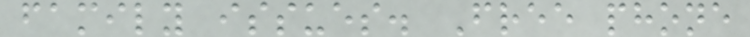family issues. Free phone
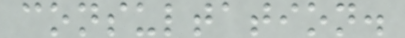consultation.
